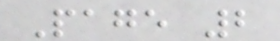Page 2
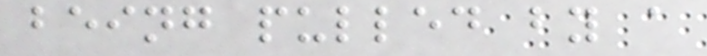being pulled by a
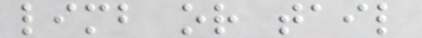limb or tail
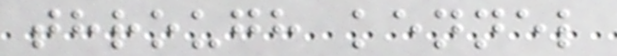through kennel
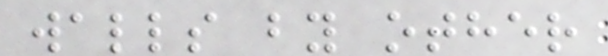walls by other
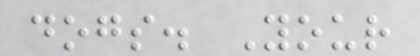dogs. Your
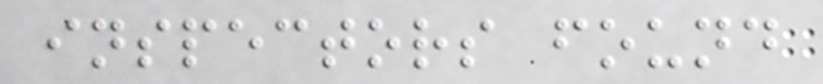inspectors found
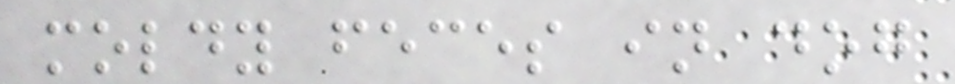moldy feces in dog
